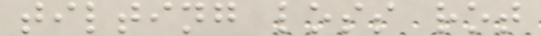tilting loss rot
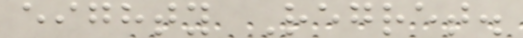eighty Regret.
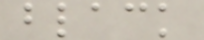black
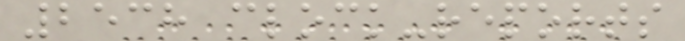2538 clock-reports
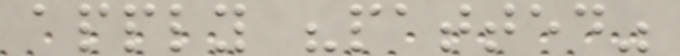apply "patted"
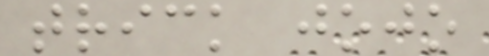trick jojo
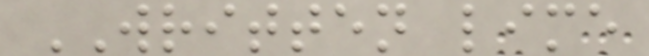WRITTEN lime
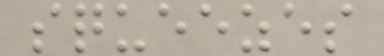squeezes
